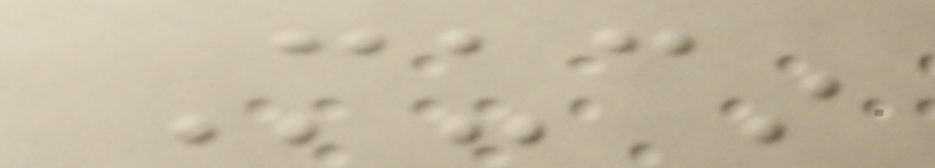Mucin
